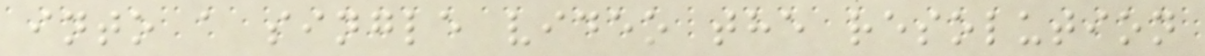into a single video the resolution
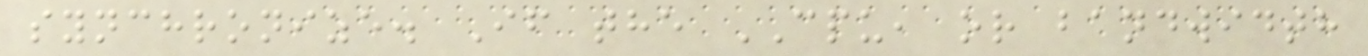synchronize. If the CPU, or bandwidth
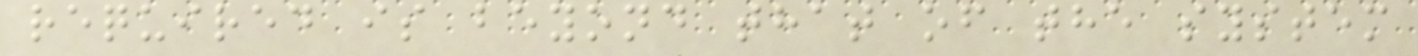required is beyond that of the system
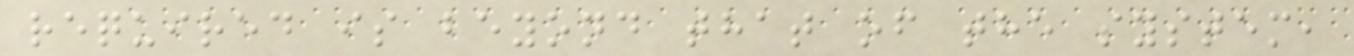required is beyond that of the system,
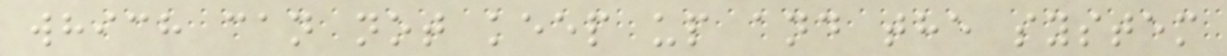which can not keep up and the system
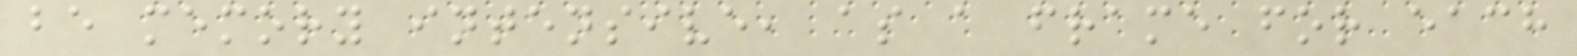be memory intensive, as a frame for each
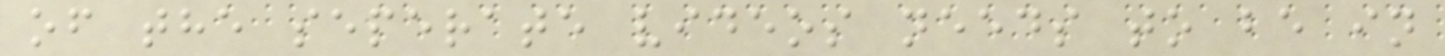of the seperate videos needs to be in
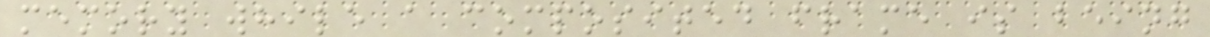memory while a composited frame is being
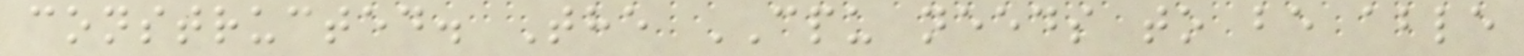constructed. The CPU needs to be able
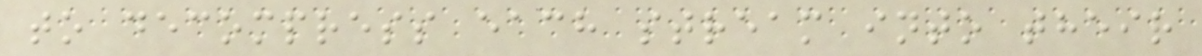to decompress each stream into their
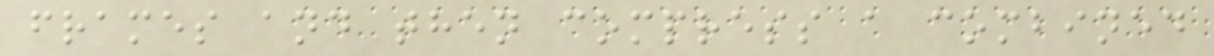frames and then compress a combined
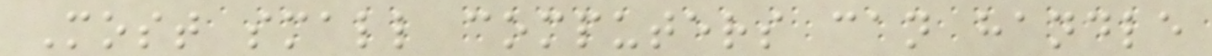Most small computers can handle
